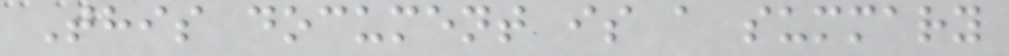This document is a summary
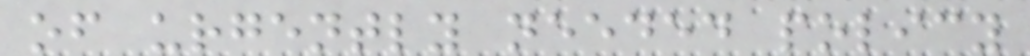of urgently needed policy
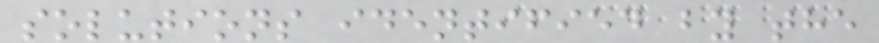solutions identified by the
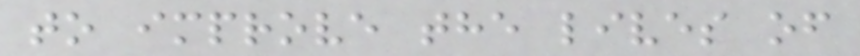to improve the lives of
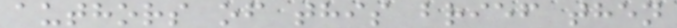authors of this brief then
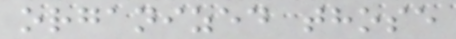organized those
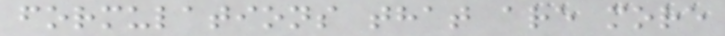formulations that are more
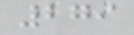279
